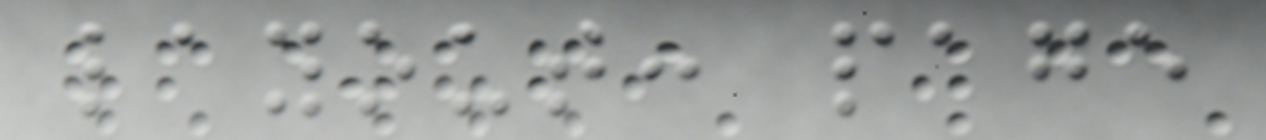layout: page
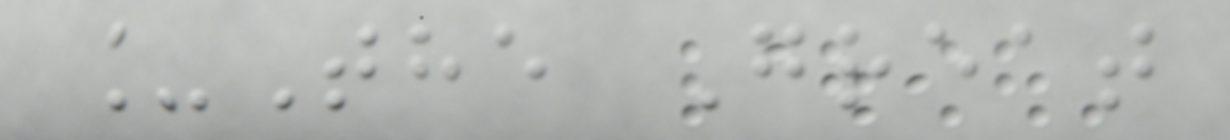_The Great
